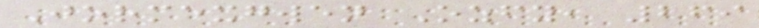Jormexgwen Ozfy, 269
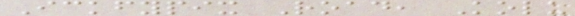Ickfypix Road, Kolu
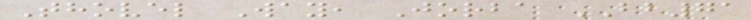Thovel Way, Jorba BB71
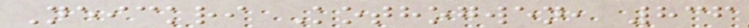Neickri Kothogwen, 836
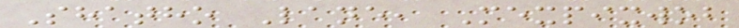Shatho Lane, Mexpixwob
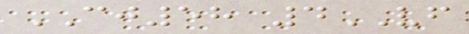CJ58 4VF
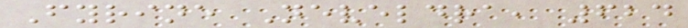Fyrine Neveldra, 624
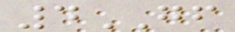4GF
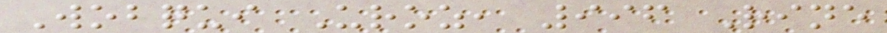Wobqui Uroz, 996 Rine
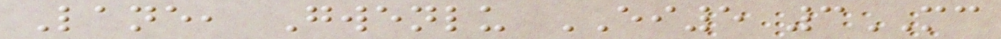Lane, Gwenlu EI5 3MC
